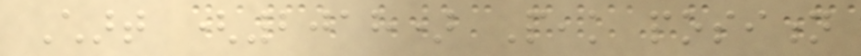Chart (2018) Peak position
